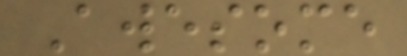Awesome
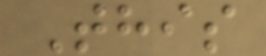This
